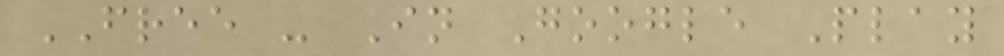FREE - In Google Play
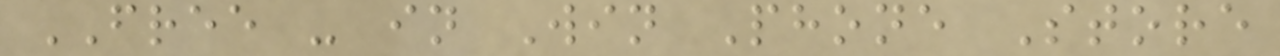FREE - in Win Phone Store
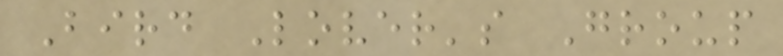Bird Lover's Group
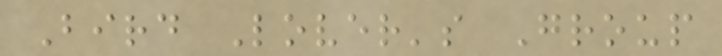Bird Lover's Group
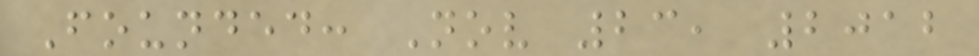Founded: Nov 23, 2012
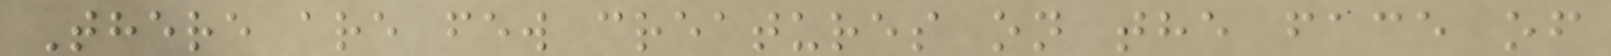There are few creatures on the face of
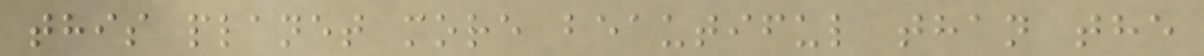this planet more beautiful than the
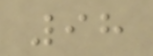98
